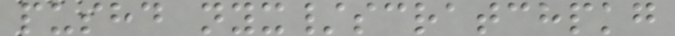pushd nyx/scratchpkg
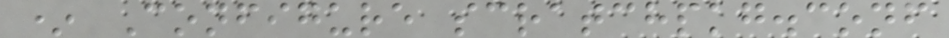* Configure scratchpkg.conf
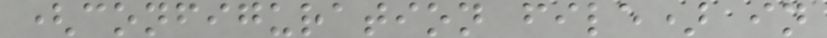(configuration file) in
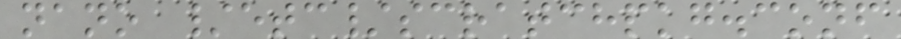nano /etc/scratchpkg.conf
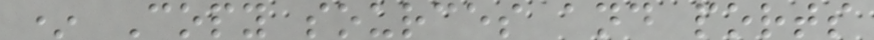* Copy sources and ports
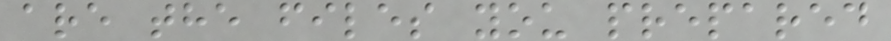are the files you prepared
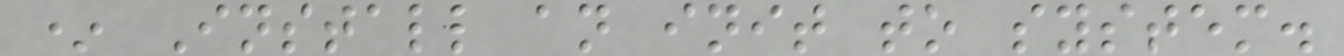* Install an init to system.
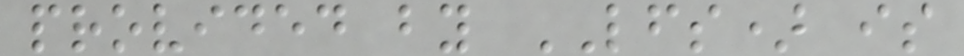provided by LFS) is
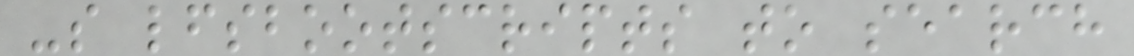-s lfsbootscripts to search
